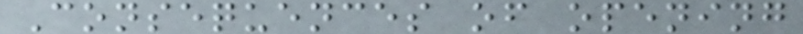Consequences of opening
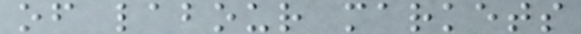of labour markets
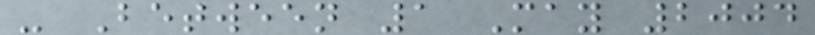- Between 1 May 2004
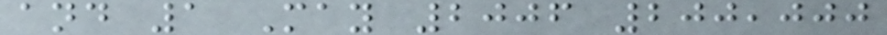and 1 May 2006 200,000
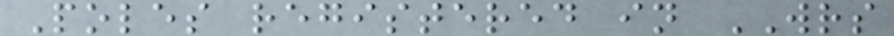Poles registered in WRS
